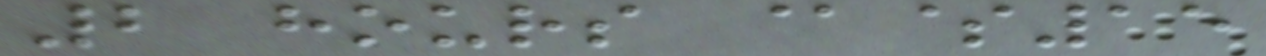2 hours @$15
